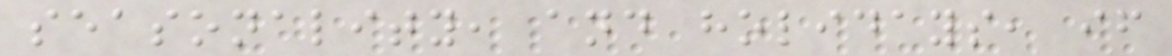seasonality, and holidays, if
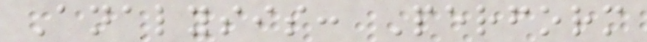Analysis: Perform
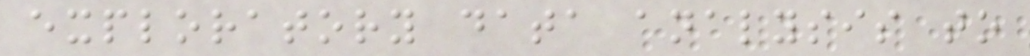exploratory data analysis to
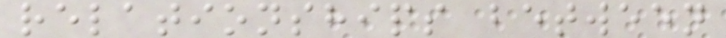relationships between
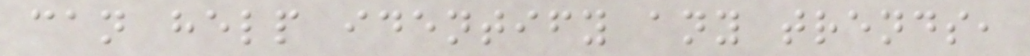can help identify any trends,
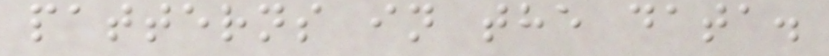patterns in the data.
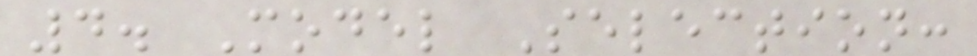4. Model Selection:
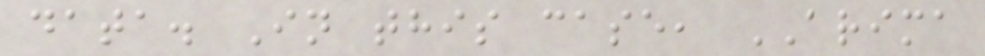data. In this case, ARIMA
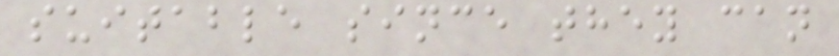suitable since they can
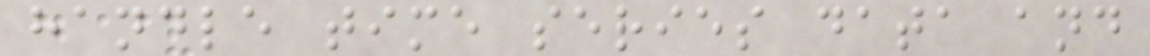handle time series data and
